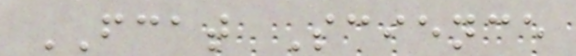FCAT Science
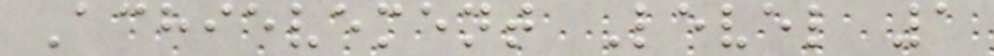Achievement Level 1
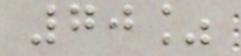70%
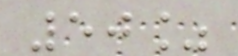50%
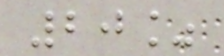20%
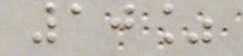10%
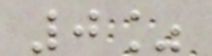0%
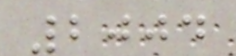2004
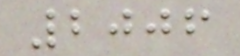2006
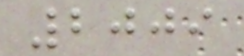2009
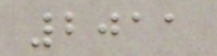2011
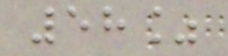58%
